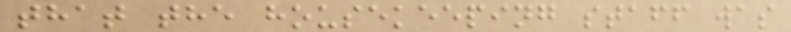that the housekeeping staff was
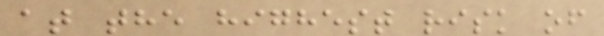at the highest risk of
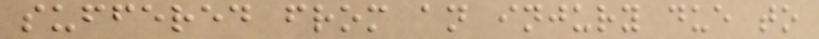suffered from an injury due to
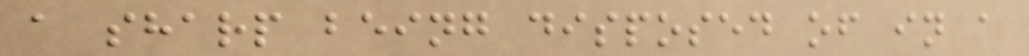a sharp being disposed of in a
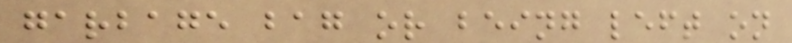garbage bag or being left on
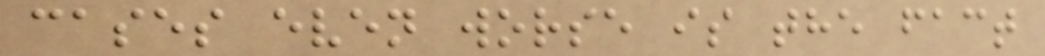cases even worse is the fact
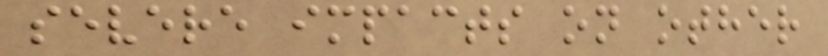severe impacts on other
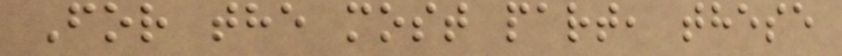For the most part, these
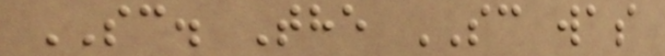SC. The SC was
